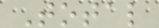Total
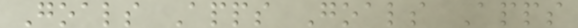Goals Apps Goals Apps
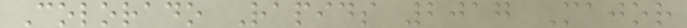Colorado Rapids 2017 Major
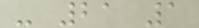- 21 1
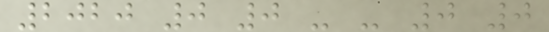2020 0 0 - - 0 0
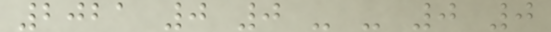2021 0 0 - - 0 0
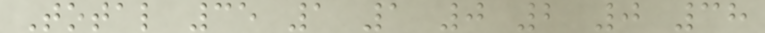Total 35 1 1 0 2 0 38
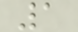1
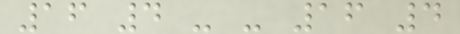16 4 - - 16 4
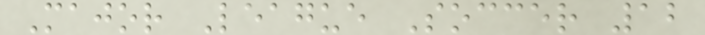Major League Soccer 12
